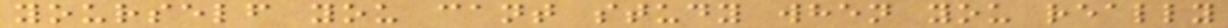yourself you cant study when you really
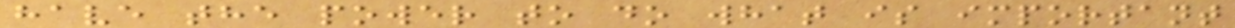have the power to do what is important
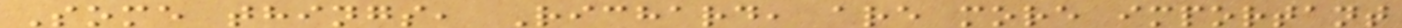Some things, Richard, are more important
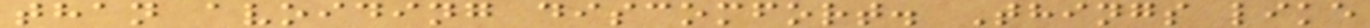than avoiding discomfort. Things like
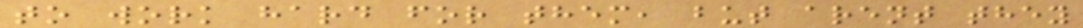to work hard for them, but arent they
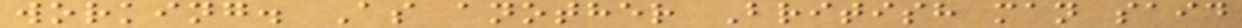working. As another British man said
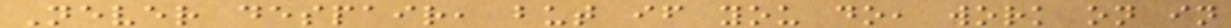Never despair, but if you do, work on in
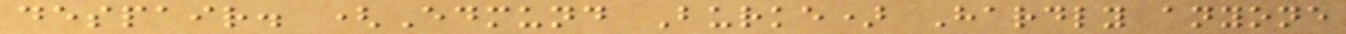despair. (Edmund Burke) Hardly anyone
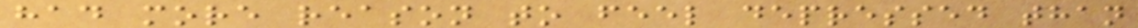had more reason to feel depressed than
